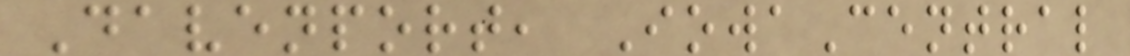Davenport, IowaCentral
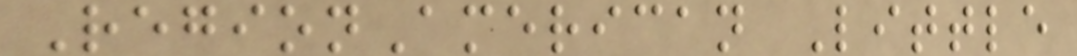RegionAmerican Little
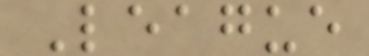League
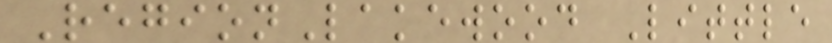RegionLakewood Little
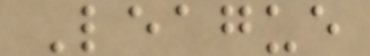League
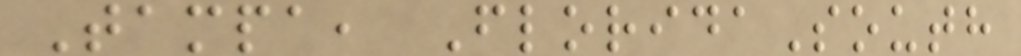Tampa, FloridaSouth
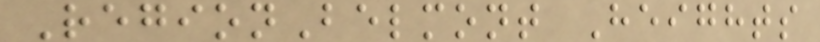RegionBelmont Heights
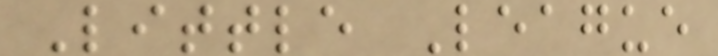Little League
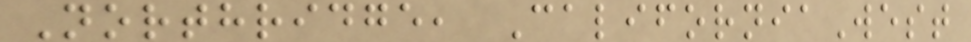Northridge, CaliforniaWest
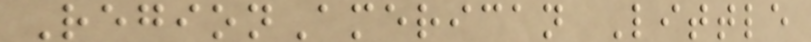RegionAmerican Little
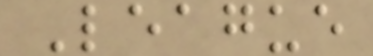League
